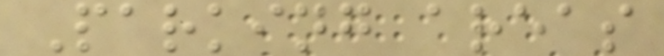Parking areas
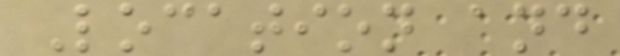Location and
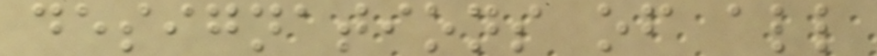designations of all
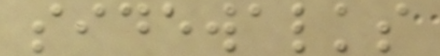sidewalks
